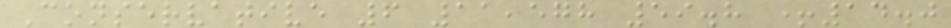Conservative 6 11,578 59.8 +14.0
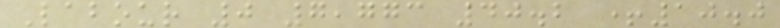Labour 0 7,773 40.2 +10.0
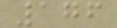176
